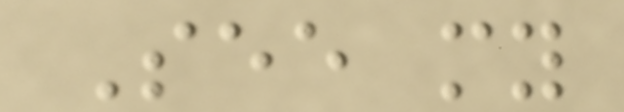See my
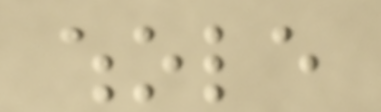whole
